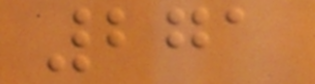271
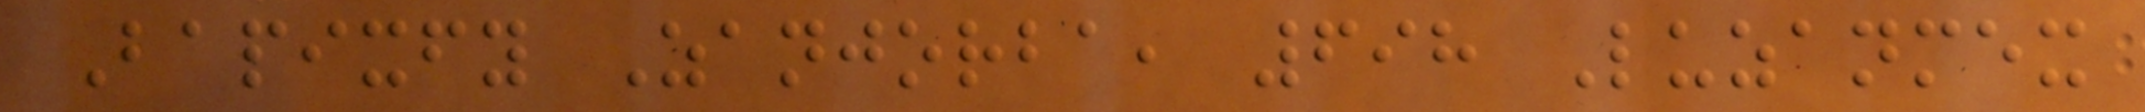Bapixfy Zanjorba, 698 Luzanmex
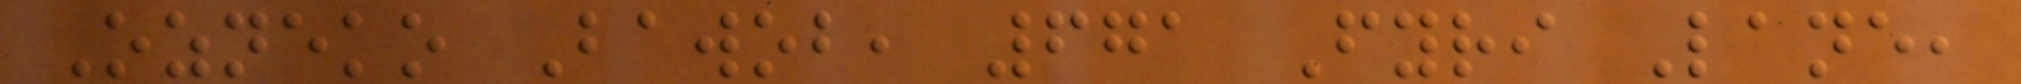Ozneko Bawob, 671 Fyri Lane,
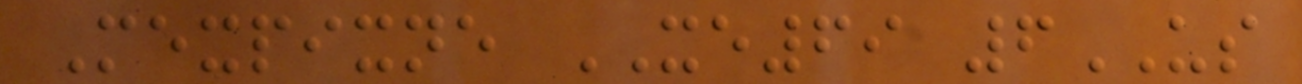Mexpixne XE69 6US
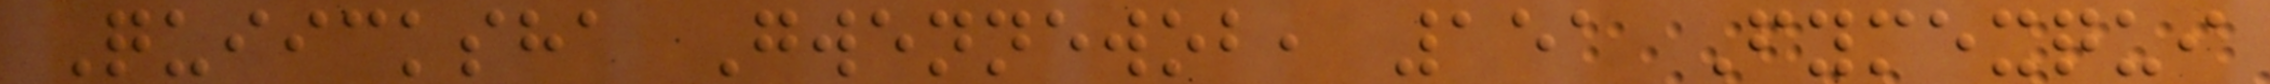Quiicksha Gwennewob, 151 Fymexqui
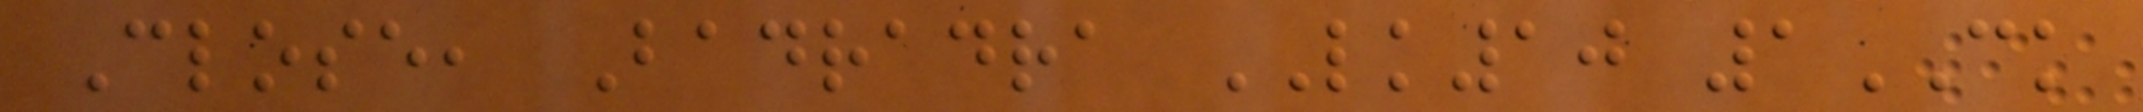Close, Badradra LK10 1CK
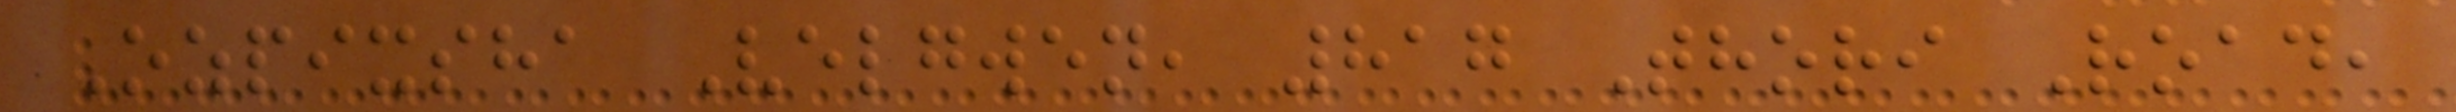Ozpixsha Velgwen, 817 Thori Road,
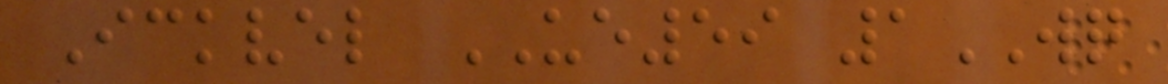Ickvel UE59 1WQ
